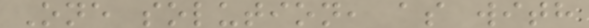One solution, as with
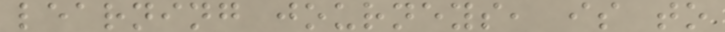learning journeys, is to
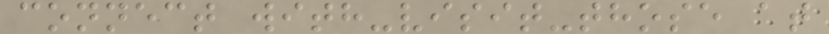connect with-visit-those at
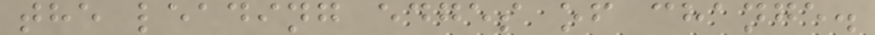the leading edges of change.
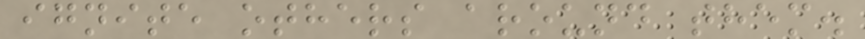ignite others around them.
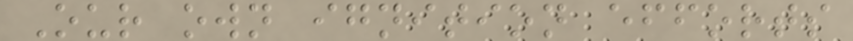Our own ignition efforts
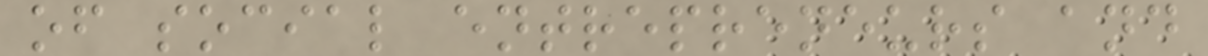of social entrepreneurs and
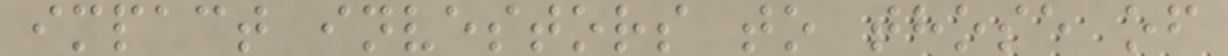impact investors to those of
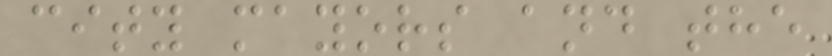city mayors and the
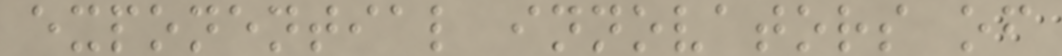exponential innovators of
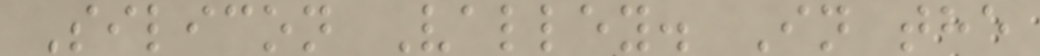Silicon Valley. In the
